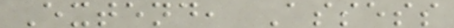Extend, Assess
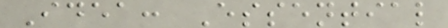Idea: Essential
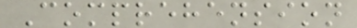Comprehension
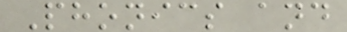Phonics and
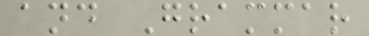and Grammar
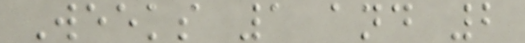Weeks 1 and 2
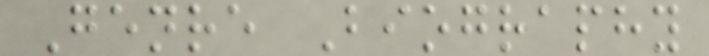Genre Biography
